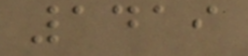1419
